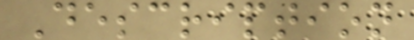Description
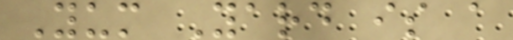Yum Yard is a
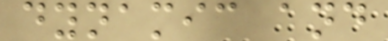dynamic and
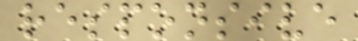responsive
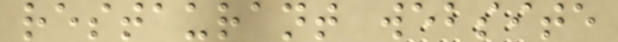restaurant website
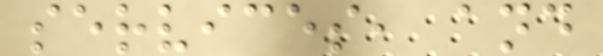services, and
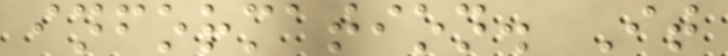information. It
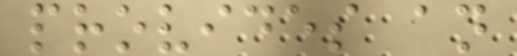provides an
